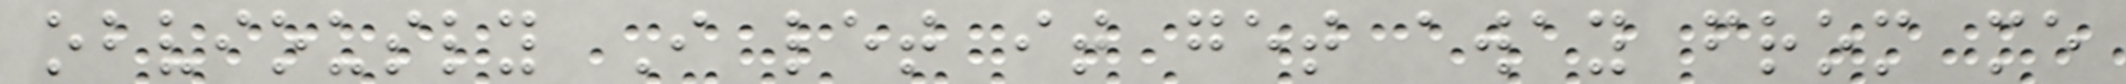obviously I let it get away from me
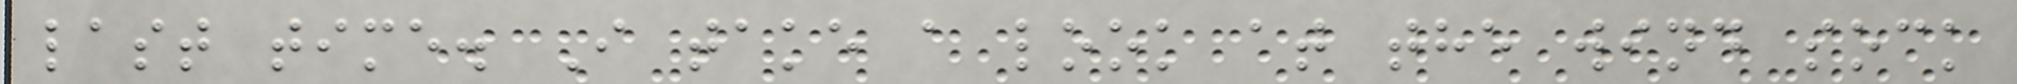last time. I take a look at the wind sock
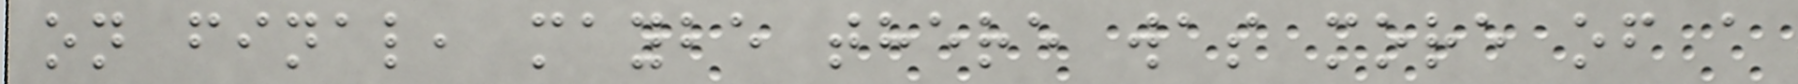on final, maybe there was more of a
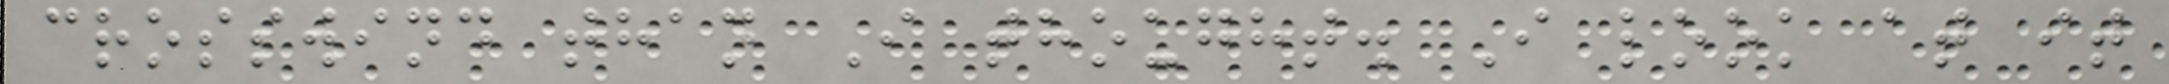crosswind than I thought. I look at it
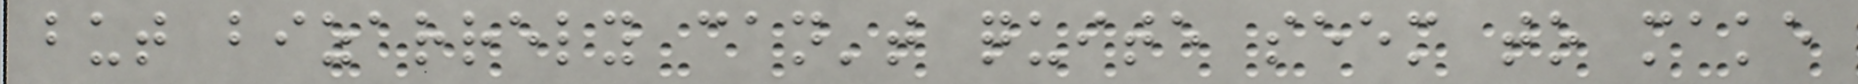but bizarrely can't quite seem to make
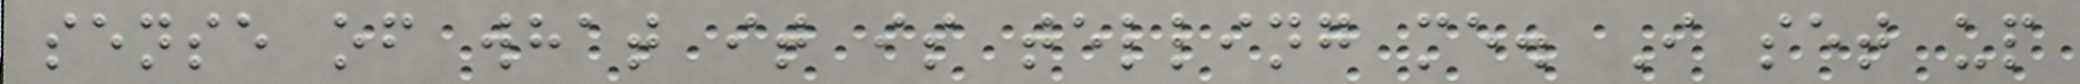sense of what it is telling me. I set up
